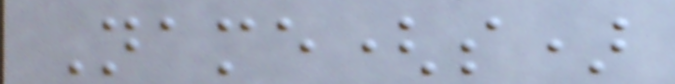Name(s)
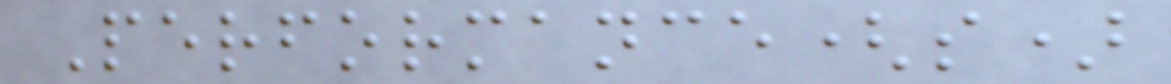Performance(s)
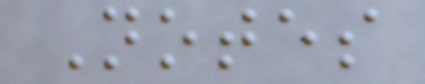Notes
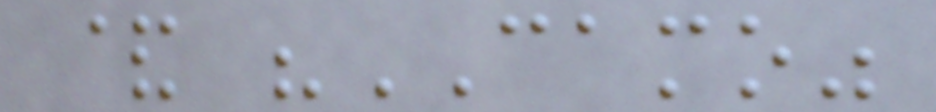& "CAMO"
